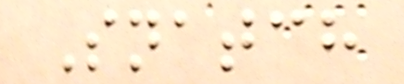Snatch
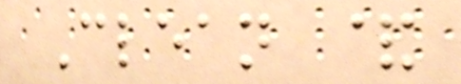Clean &
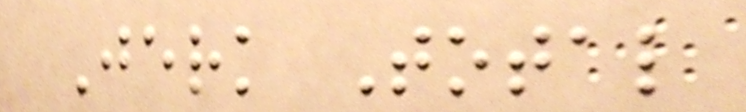Jerk Total
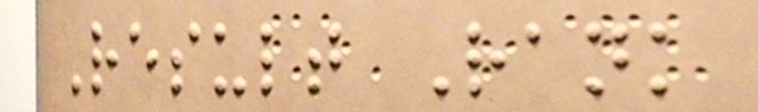Result Rank
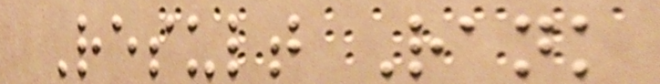Result Rank
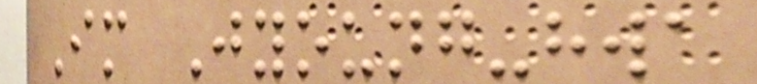Im Jyoung-hwa
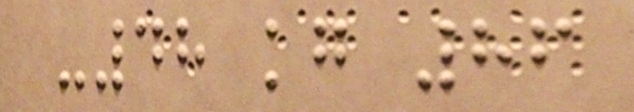-48 kg 86
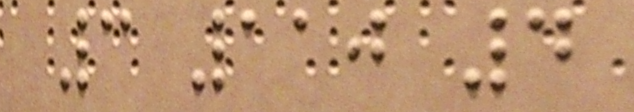3 110 4
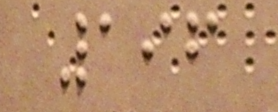196
